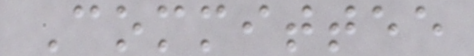Committee
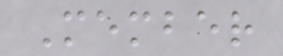Member
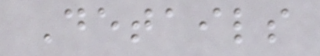Details
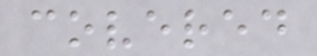covered
